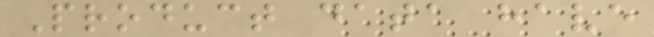Product data have
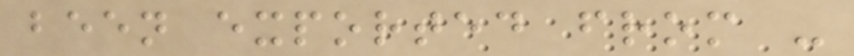been exported from -
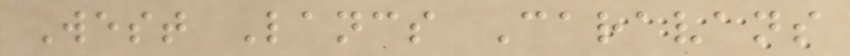West Lancs Caravans
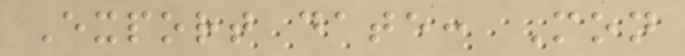Export date: Mon
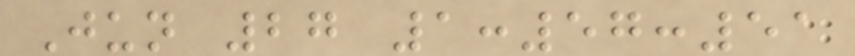Jun 27 1:57:51
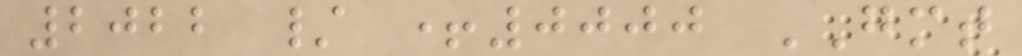2022 / +0000 GMT
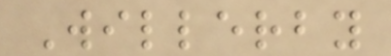Willerby
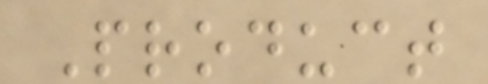Product
